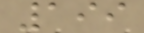199
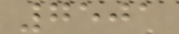7501
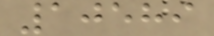10589
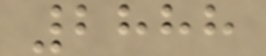2888
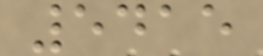5415
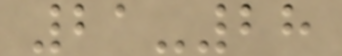21-28
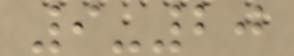9-20
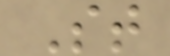St
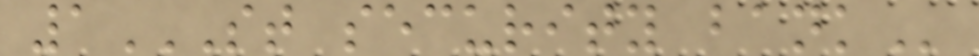1ST SECURITY BANK
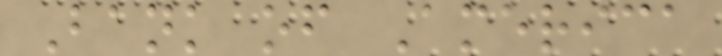Bank of America
